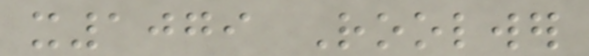x1079 Roolwer
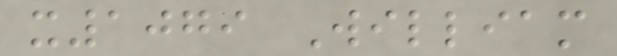x1079 William
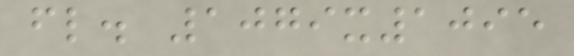fl. 1079x1095
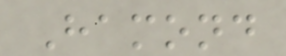Hamond
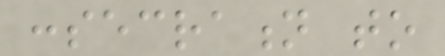consecration to
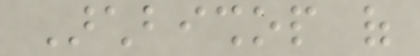Archbishop of
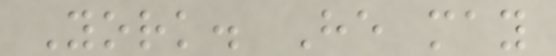York. He may
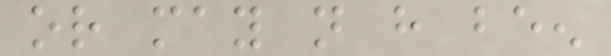or may not have been
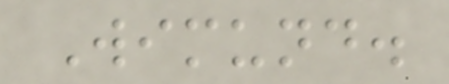Wimund.
